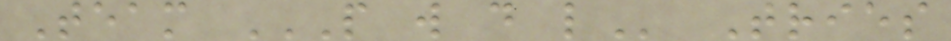Team P W D L Tries
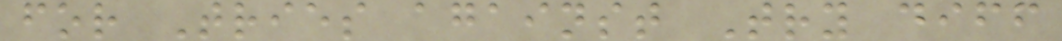for Tries against Try diff
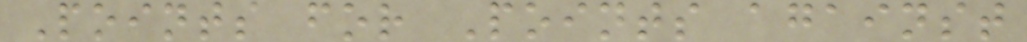Points for Points against
